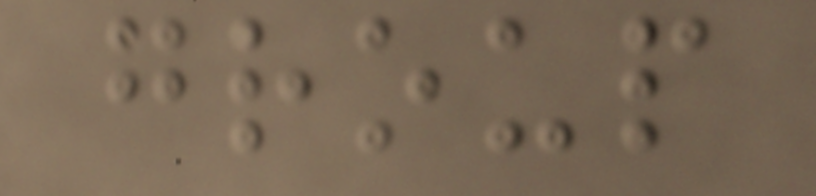group
